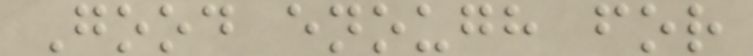Good enough for
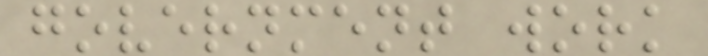government work
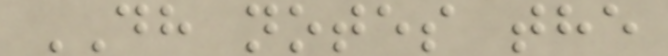DH notes the
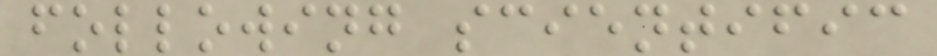following scientific
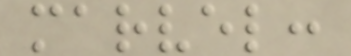marvel:
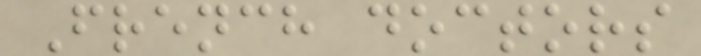French doctors
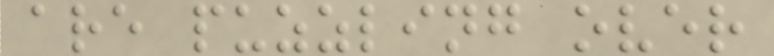are puzzling over
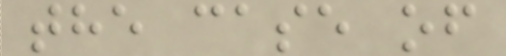the case of
